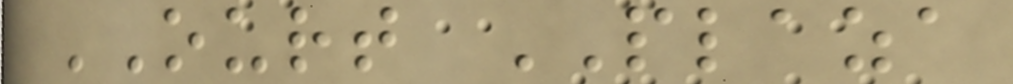OURT PLAZA
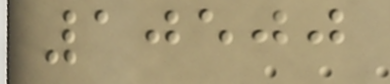10500
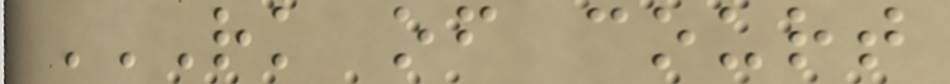RK OF COURT
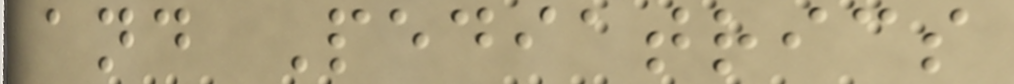and Pediatrics
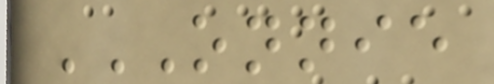ONNIE
